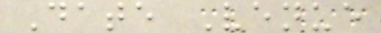Date Venue
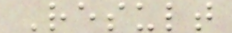Result
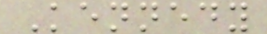Kennedy
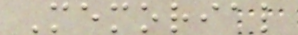Memorial
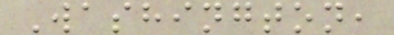Washington,
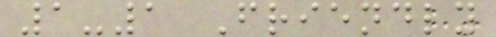1-1 Friendly
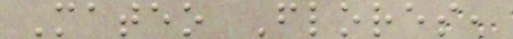Mateo Flores,
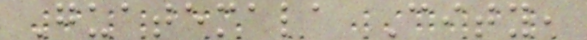Guatemala City,
